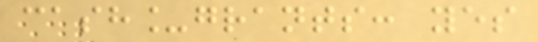cash_grants: yes
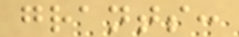grants:
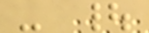- |
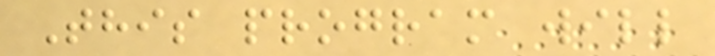This program will
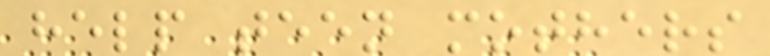help teen mothers
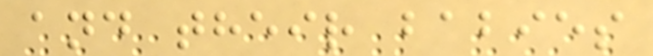and their babies
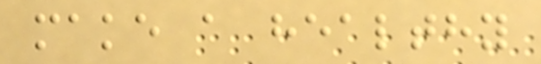make a healthy
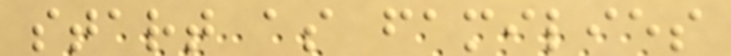start as families
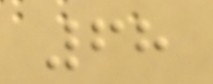68
